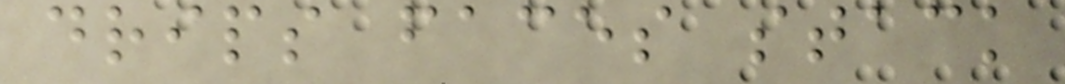drips faces stack
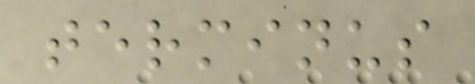terminus
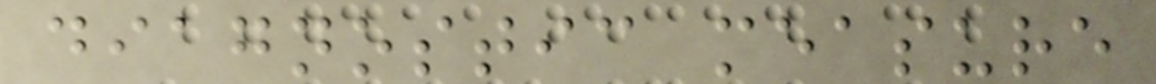diagnostic measure
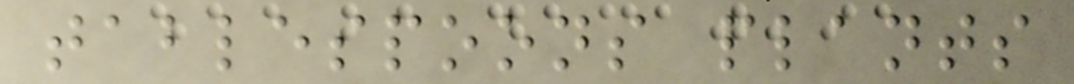tablespoons plants
